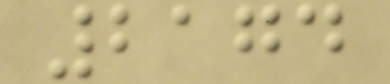2174
